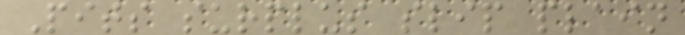Pits surplus slip plain
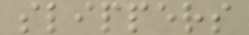slippers
